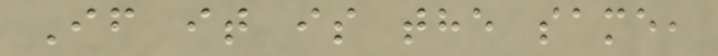If it is the same,
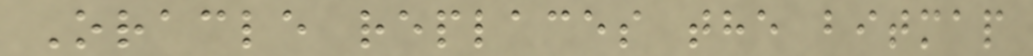Oracle replaces the bitmap
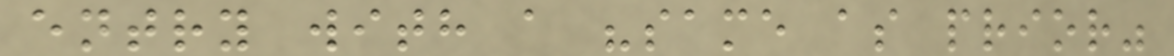entry with a "same as prior"
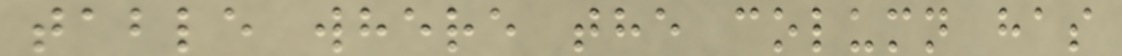table where the column has
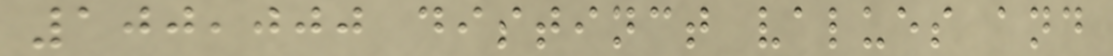100,000 distinct values and
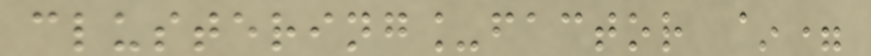clustering_factor ~=
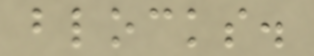blocks.
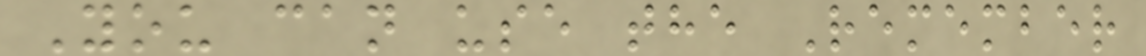You can use the Remember
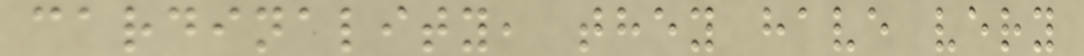cardinality, they have very
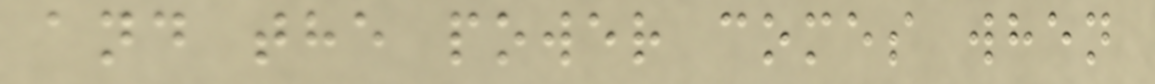and the power comes when
